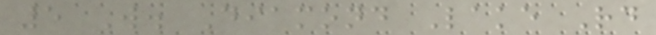5 W. Diamond Lake Rd
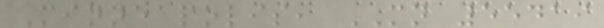Minneapolis, MN 55419
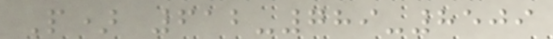P) 612-789-8509
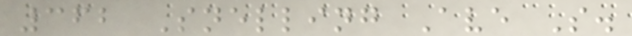362 Snelling Ave S.
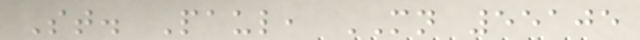St. Paul, MN 55105
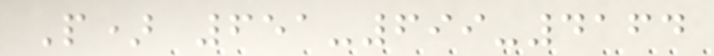P) 651-699-4164
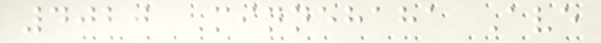4020 Minnehaha Ave
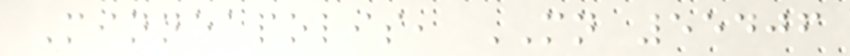Minneapolis, MN 55406
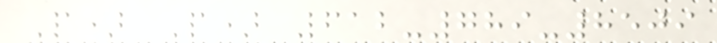P) P) 612-789-8509
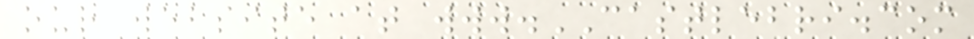our website at www.CASTLEBRI.com
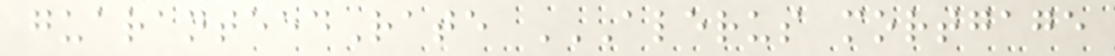guaranteedRate ALERUS MORTGAGE
